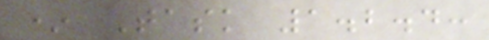* Task 1.2.4:
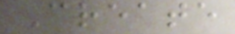Create
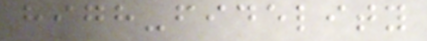high-fidelity
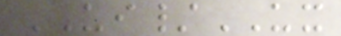UI/UX
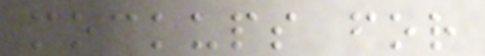mockups for
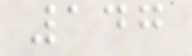147
